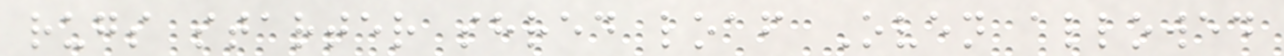rugs starter shred loaf Oven allowed
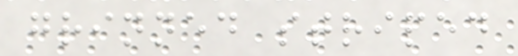grinned striped
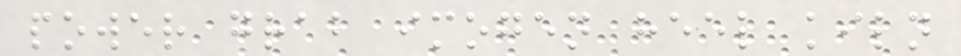power grab imogen heel kiln
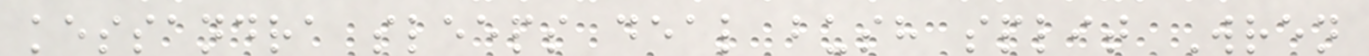kessandra sleeps deal bush split Wren
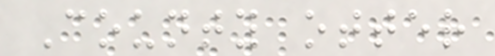County otter
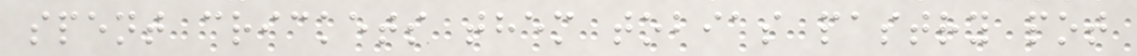spent crickets them tobias pastry pot
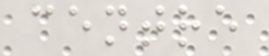centre
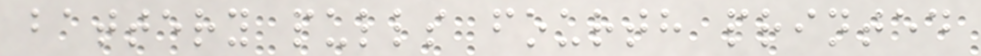battery pulls fourth printed
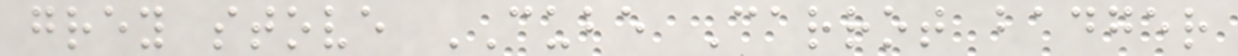grey stove CUBE Carrot badger
